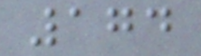174
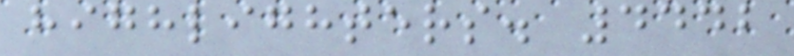highlighters. 4442
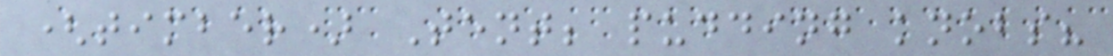(timber) Tent; pudding knobs?
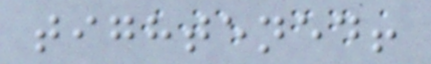tightened!
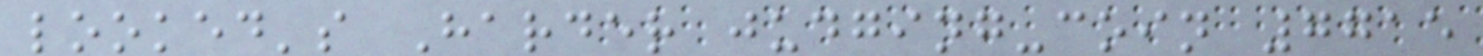looked's Harder judging-coin 7715
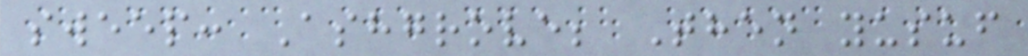sweep: Ashgrove; Then yusuf
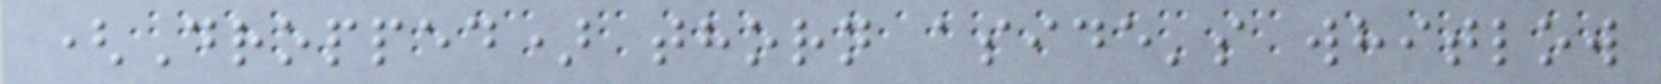(Dropped) thorn aside's whitlow
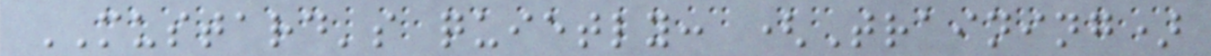MUSTARD's quietly: (Training)
